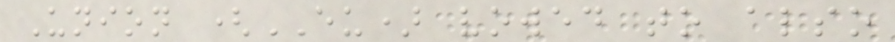Union (EU) vowed to also
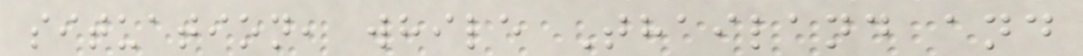situation, while Thailand and
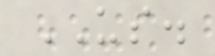US.
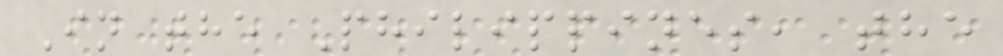In the Philippines, the
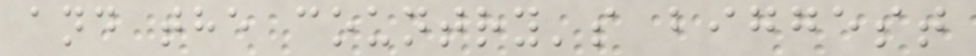and the country's biggest
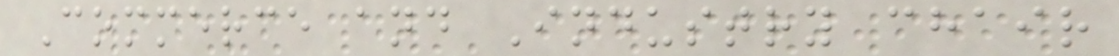Commerce and Industry chair
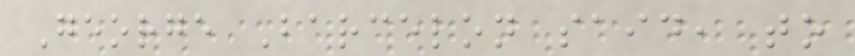George Barcelon said, to
